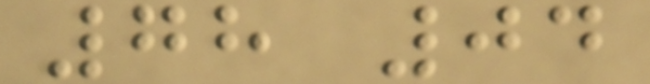78 04
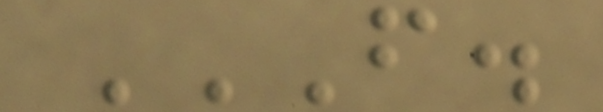F.
